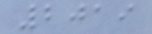2019
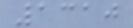1310
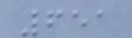651
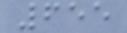655
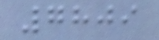7809
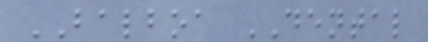BALBOA DENTAL
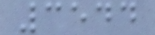3544
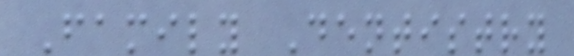Family Dentistry
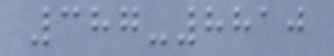387-8810
